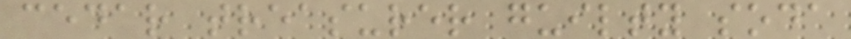cedar treasurer guilty soda
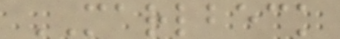MARLBECK
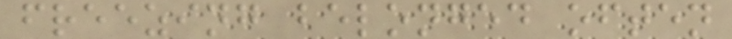freezing belonged often
